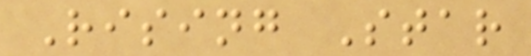Rising Star
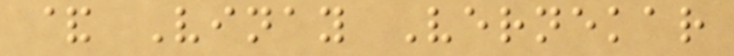& Vinay Vernekar
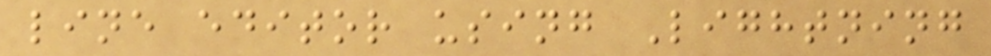line editor using Lightning
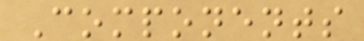Components
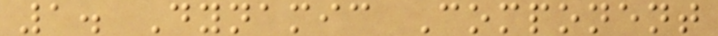1. Dynamic Component
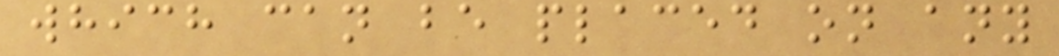which can be placed on any
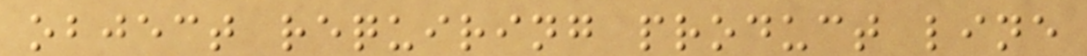object requiring product line
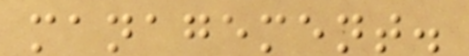management.
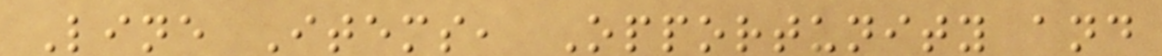Line Items, Opportunity and
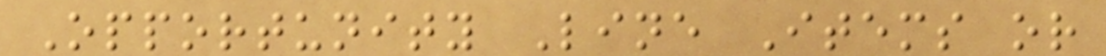Opportunity Line Items or
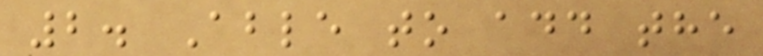2. Able to add the
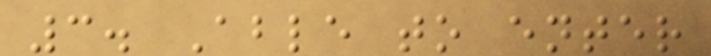3. Able to enter
